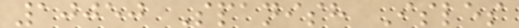10050 Spanish Isles
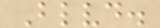Blvd.
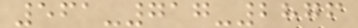561-717-2876
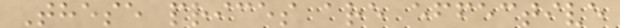These prices are effective
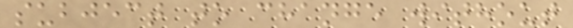subject to change without
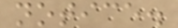notice.
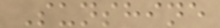Sunshine
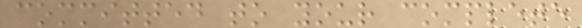committed to your complete
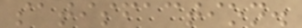satisfaction.
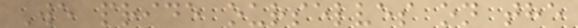We pride ourselves on the
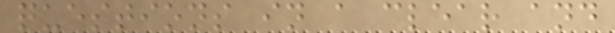questions in a clear and
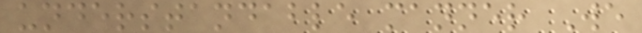understandable manner We
